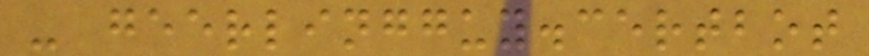- geerlingguy.certbot
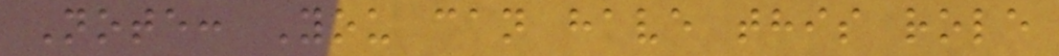Note: You can have this role
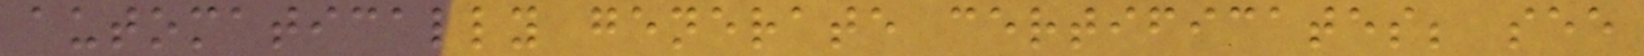automatically generate certificates; see
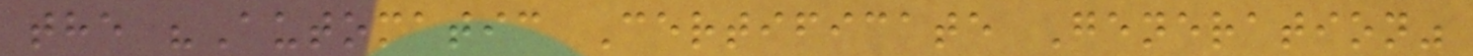the "Automatic Certificate Generation"
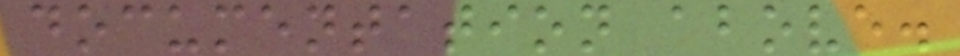documentation above.
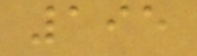195
